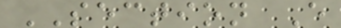SECTION E
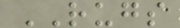RUGS
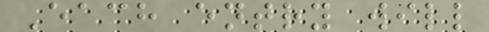Each entry will
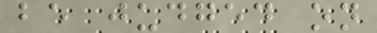be judged on
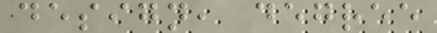design, degree
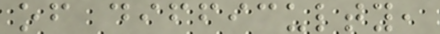of difficulty,
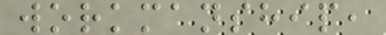workmanship,
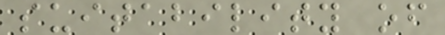suitability of
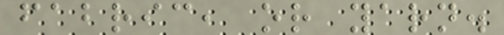fabric, or yarn.
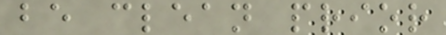be clean prior
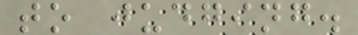to judging.
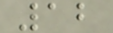12
